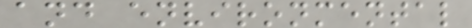and environmental
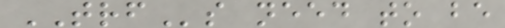TRFs need to be
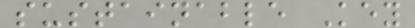sustainable Key
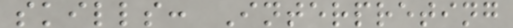skills: Interpreting
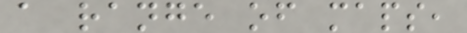a range of maps,
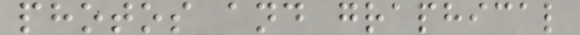photos and graphical
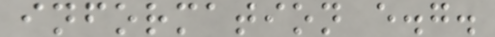information e.g.
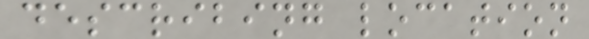describing location
